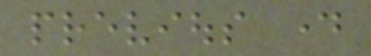previous day
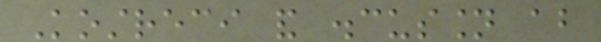Kostreci and discussion about
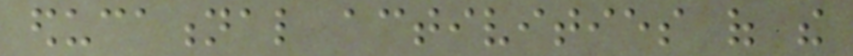educational activities of the
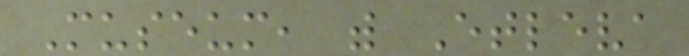Museum, with Etleva
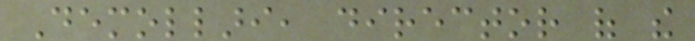Demollari, director of the
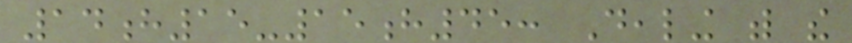14h15-15h45: Dealing with the
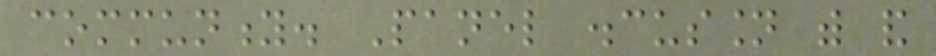community. Panel discussion with and
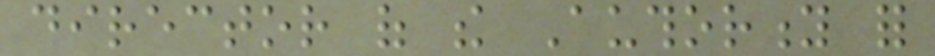director of the Authority for
